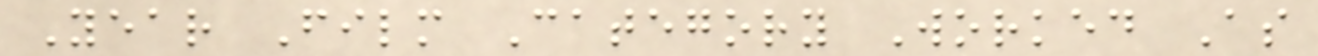Year Film Category Worked As
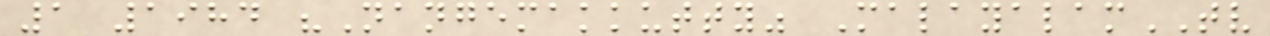1 1984 "Nangemakkutty" MalayalamTV
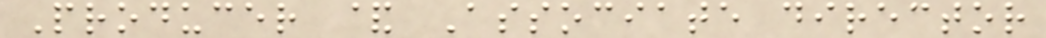Producer & Associate director
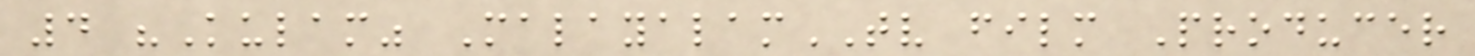4 "Kulam" MalayalamTV film Producer
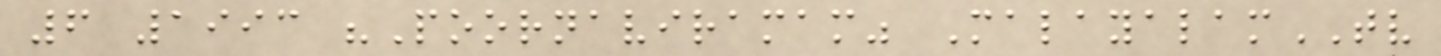6 1993 "Poornaviramam" MalayalamTV
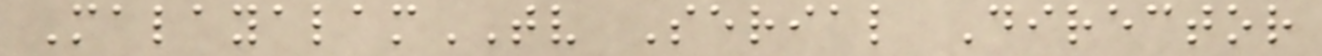MalayalamTV Serial Director
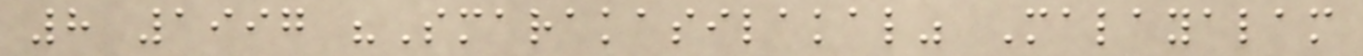8 1997 "Smarakasilakal" Malayalam
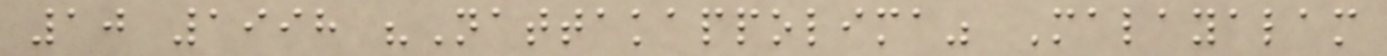10 1998 "Nattakappolima" Malayalam
